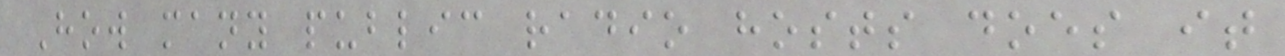How many public radio hosts does it
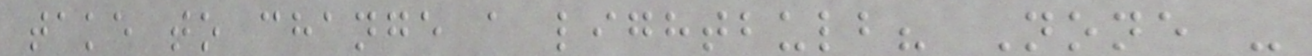take to change a lightbulb? None -
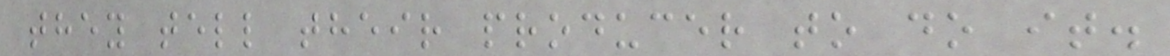they tell their producer to do it.
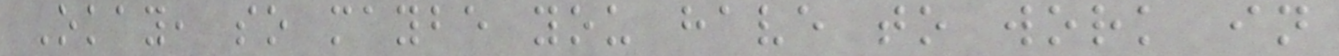Okay, so maybe you have to work in
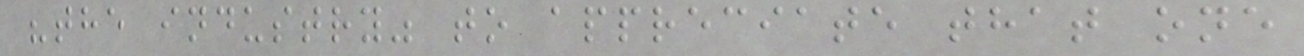"the industry" to appreciate that one
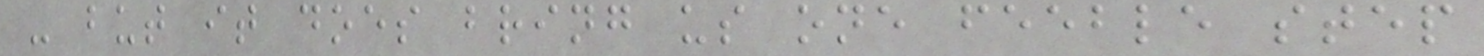- but it does bring us one feeble step
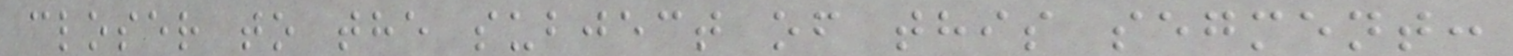closer to the subject of this segment:
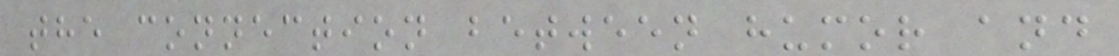the connection between humor and
